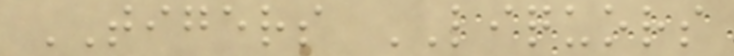TIGERS LIQUORS
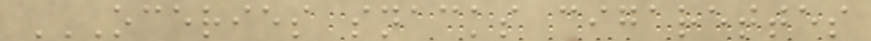OCERIES SNACKS CIGARETTES
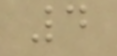4
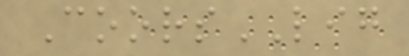CoorsLIG
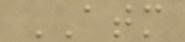ATM
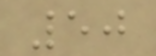50
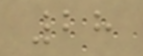28
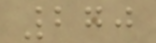270
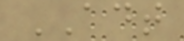ADT
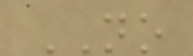NO
